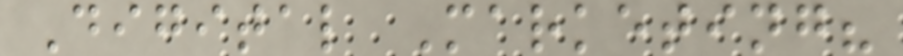Digital Marketing?
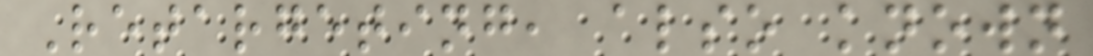Retargeting, also known
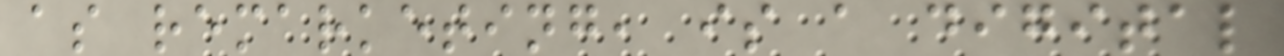as remarketing, is a digital
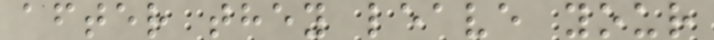after they leave your
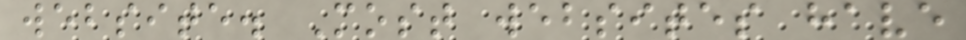website. Most websites have
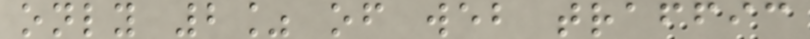only 2% of web traffic
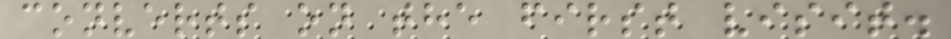converts on the first visit.
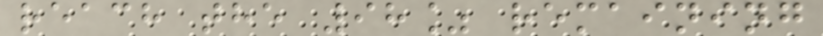reach the 98% remaining
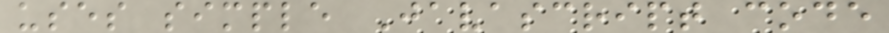uses simple Javascript code
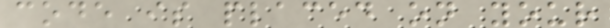code is placed on your
